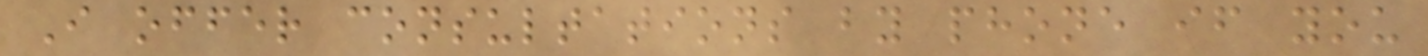I offer consultations by phone if you
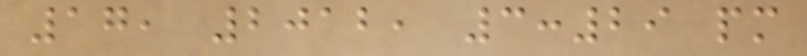17, 2012, 3:29 pm
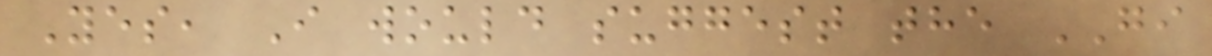Yes, I would suggest the GI
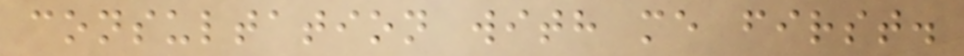consultation with me first.
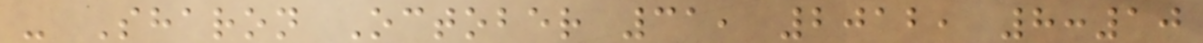- Sharon October 31, 2012, 8:10
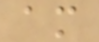am
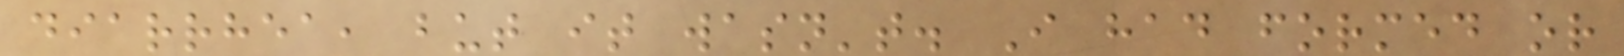diarrhea, but it wasn't. I had formed or
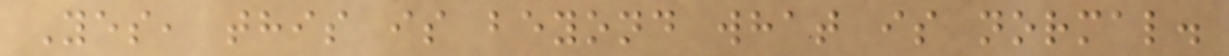Yes, this is beyond what is normal.
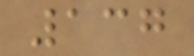137
